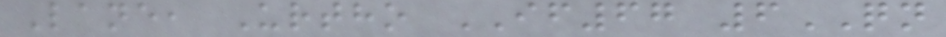Lane, Urtho IF67 6QN
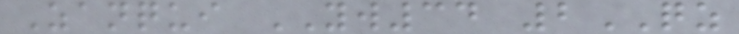Zanqui YW34 2QZ
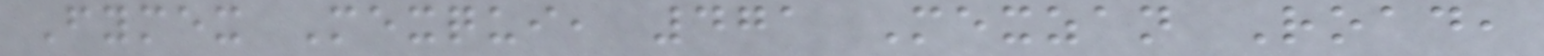Fymex Mexqui, 471 Mexzan Road,
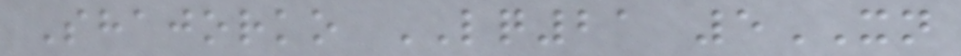Shajorko LQ21 5XN
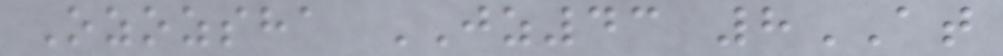Ozozsha JZ43 8AT
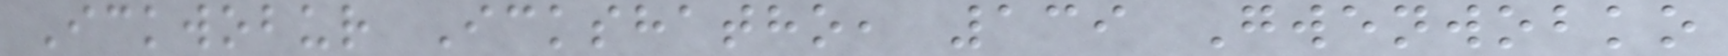Ickwobur Ickshatho, 139 Gwenwobko
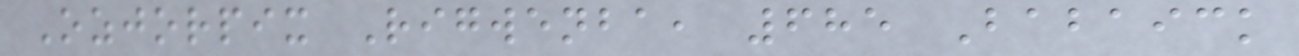Ozjorpix Rigwenba, 685 Babaick
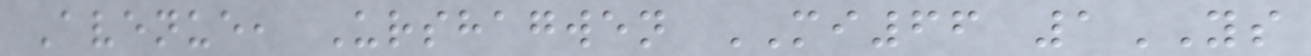Avenue, Urshagwen MI66 1YS
